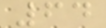64
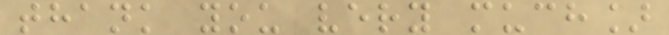thank you very much]
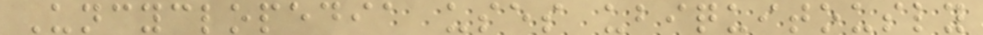Uncyclopedia uses ubiquitously
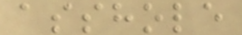asshole
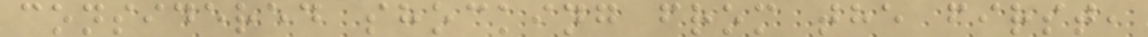considered shocking from the first,
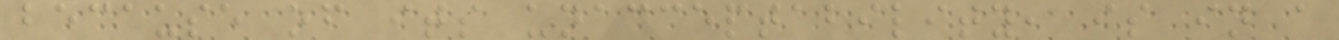because of its unacceptability, is in a
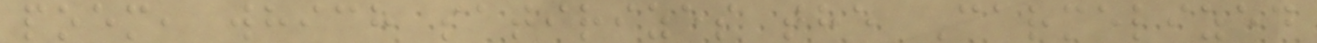poem, which satirizes the Carmelized
